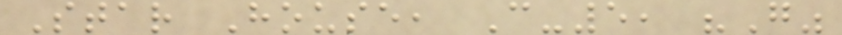Star House, C-5, "G"
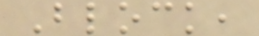Block,
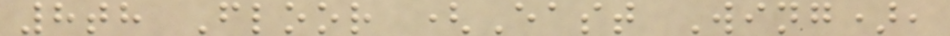8th Floor (East Wing),
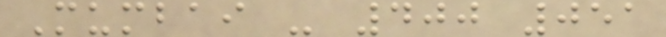Mumbai - 400 051
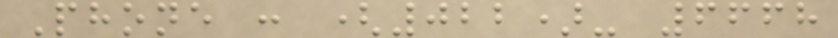Phone : (022)- 6668
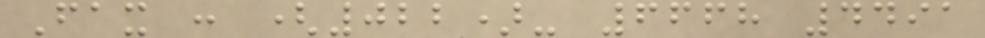Fax : (022)- 6668 4491
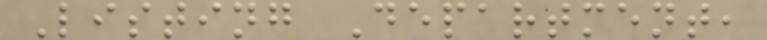Listing Department,
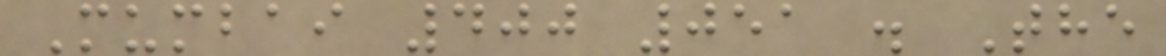Mumbai 400 051 . The
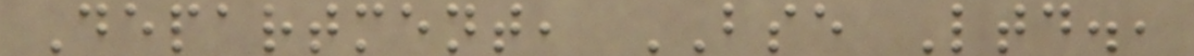Department, BSE Ltd.,
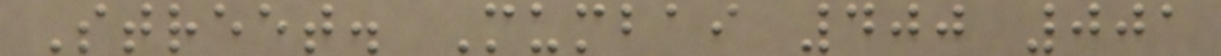Street. Mumbai 400 001
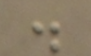.
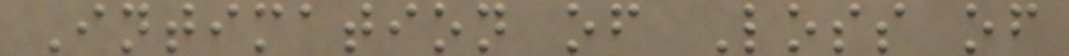Intimation of Loss of
